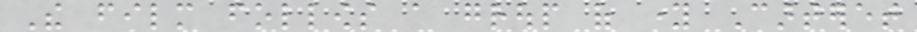The film follows a group of young Carteret
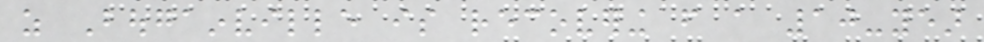as Bougainville is recovering from a 10-year
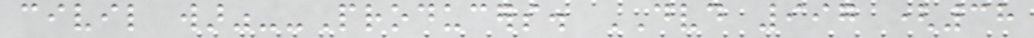civil war"--Producers. DVD 997 (38
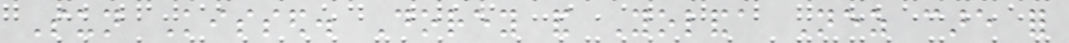Sun Kissed. Dorey and Yolanda Nez care for
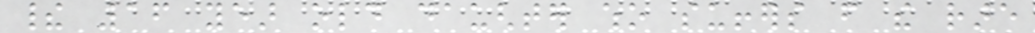their 16 year old daughter who suffers from the rare
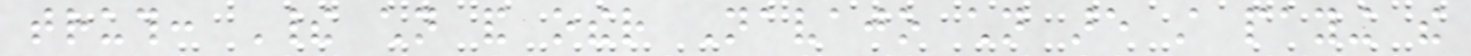truth: Their children and other Navajo children are still paying the
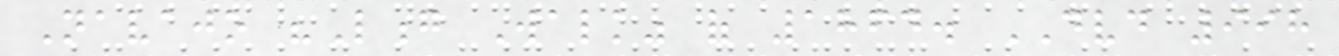Navajo "Long Walk" of 1864. DVD 998
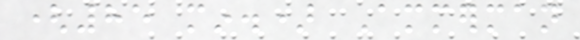(85 min.) Ammerman
